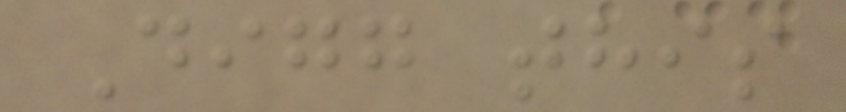Digg this
